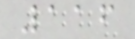116
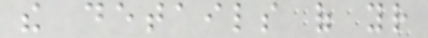the details of your
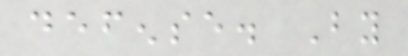defense. By
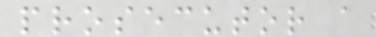prosecutor a
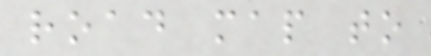road map to
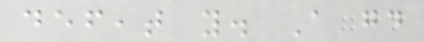defeat you. A good
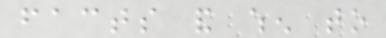facts and when to
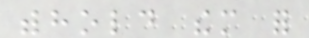withhold them for
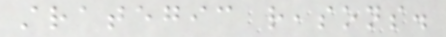strategic reasons.
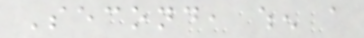Second, when a
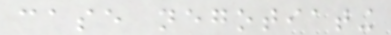case negotiating
